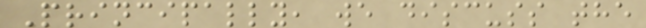Principally, we discuss the
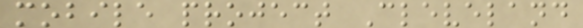mobile project Cleveland
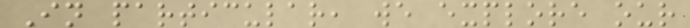In particular, we explore our
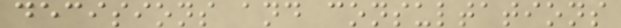decisions and consultations
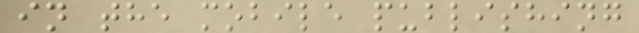in the mobile publishing
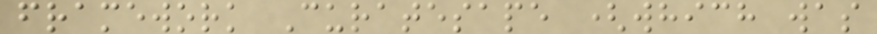framework Curatesape (which was
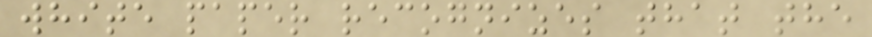white paper recognizes that the
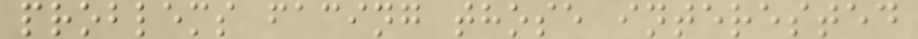problems facing those interested
